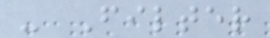- Filter
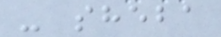- sheba
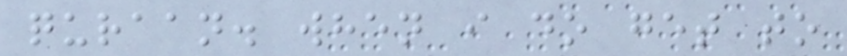quraan. when i do get to
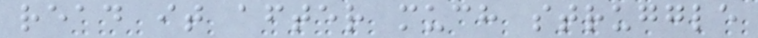read it after much struggle
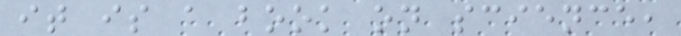it is a book on science,
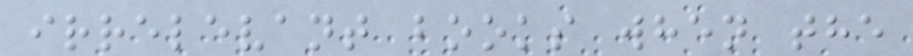irrelevant books when the
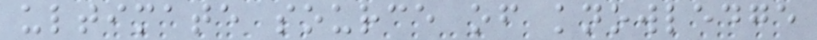ultimate source of knowledge
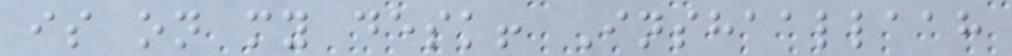is on my desk! Inshaallaah
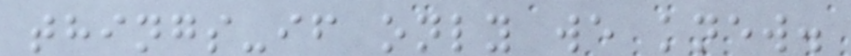things-if only we knew.
